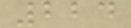224
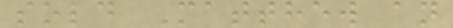sold Matthew an
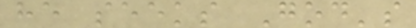he seeks God's
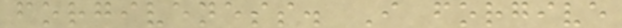forgiveness. I forgive
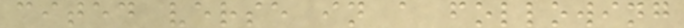cited verse in a following
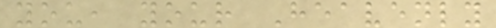you, your Heavenly
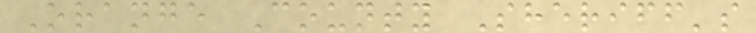Orange County Sheriff's
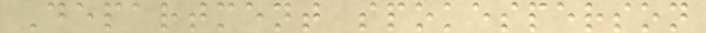Department spokesperson
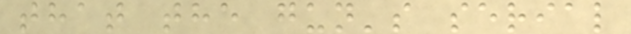that the gun's serial
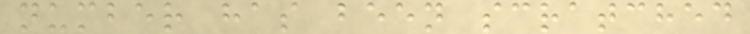number has been scratched
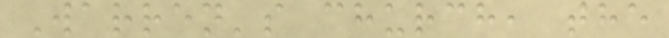Warren's church, the
